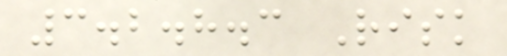3.2.8.3 Risk
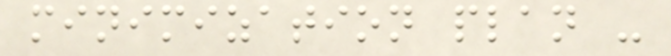minimization plan -
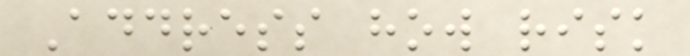Address how risk
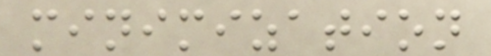minimization
